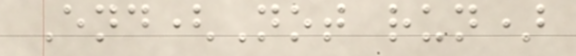End(Not run)
